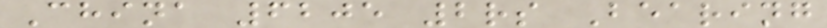China 6205 2rs Bearing
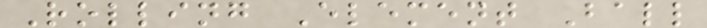Rolling Element Ball
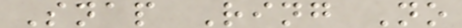Snap Ring No
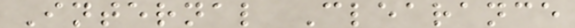Internal Clearance
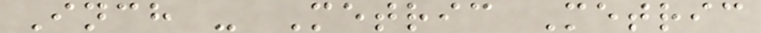Inch - Metric Metric
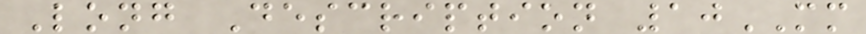Long Description 10MM
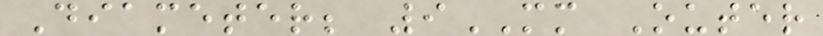Diameter; 9MM Outer
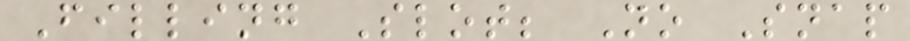Filling Slot; No Snap
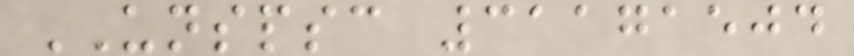UNSPSC 31171504
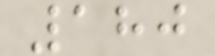180
